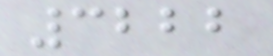3222
